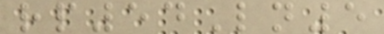rp54Ln5
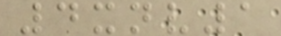4xnv1
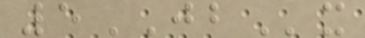5JBx
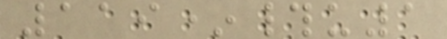119*#u1
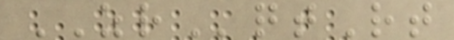ZRqtRt
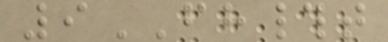9FH#t
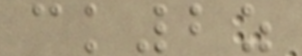ck2z
